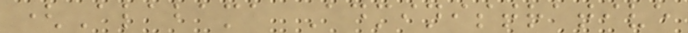(Alabama Administrative
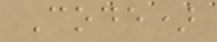Code)
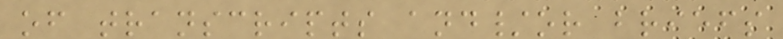of transcripts and/or briefs
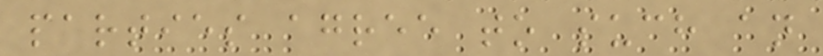parties agree to such an
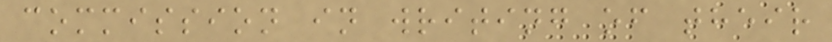commission in writing of their
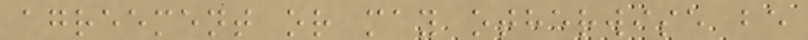agreement or may otherwise be
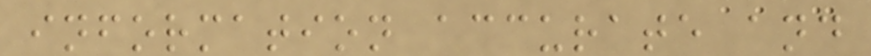information accurate and
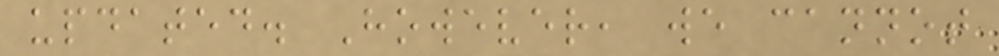updated. However, we cannot
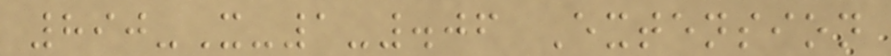890-X-1-.06 Extension
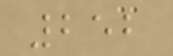252
